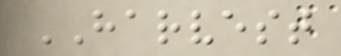HARVEST
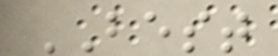BEST
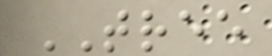TREE
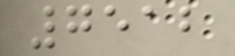7512
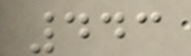443
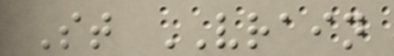St VRAIN
